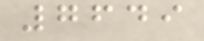7649
